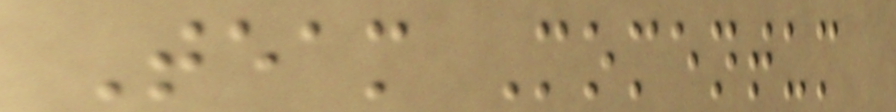Team Momentum
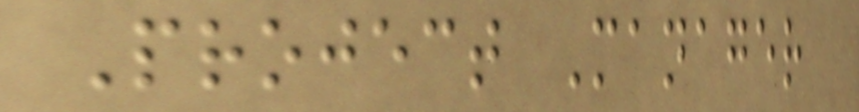Project Manager
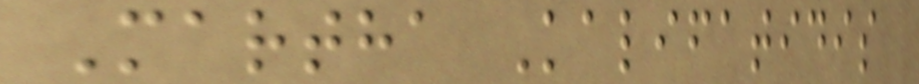Martha Kalifatidis
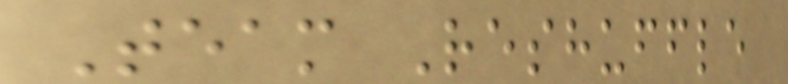Team Reshuffle
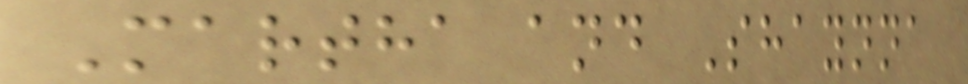Martha and Shaynna
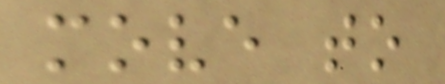move to
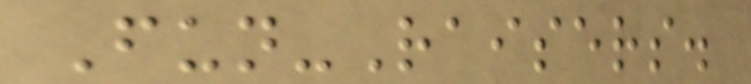Fun-Raisers.
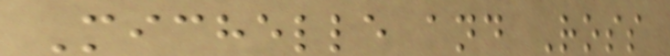Michelle and Ross
